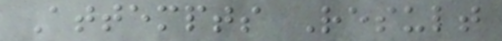Attempts Result
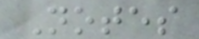Notes
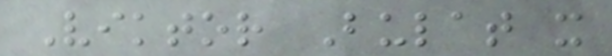Viktor Bulat x
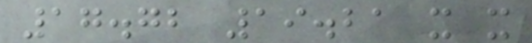17.72 19.21 x x
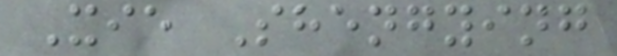Xie Shengying
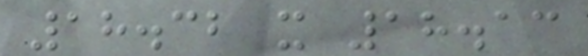18.32 x 18.13
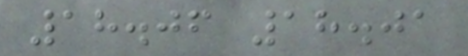18.06 18.01
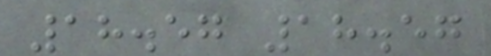18.57 18.57
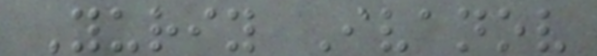Yuriy Ivanov
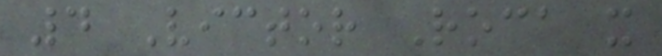4 Victor Roca x
